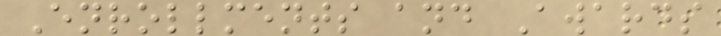Enrollments and Awards
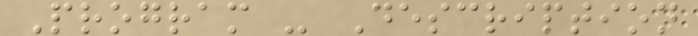Program - Description
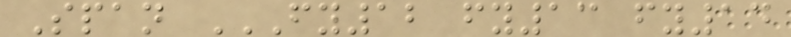Span FY12 FY13 FY14
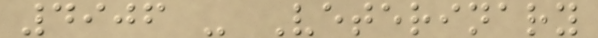4906 - Veterinary
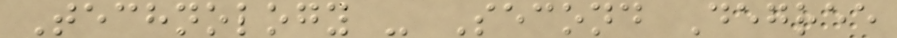Technology - Second Degree
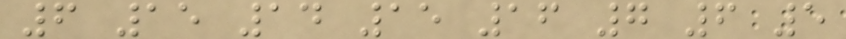6 15 14 15 16 7 6 5
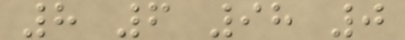8 6 98 0
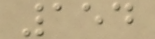154
